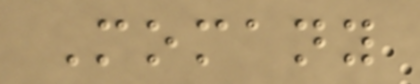Momany
